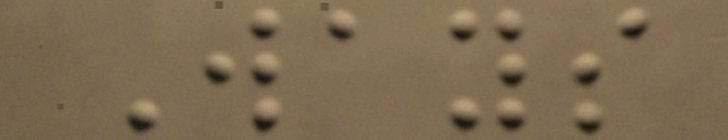Ways
